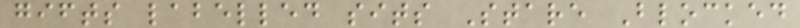gifts labelled sits Stare Blocked
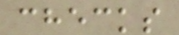checks
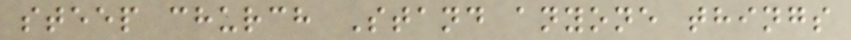steep church Stand anyone things
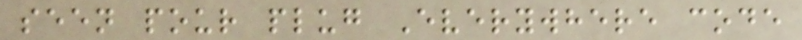seen pour plug Everywhere code
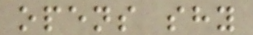opens shy
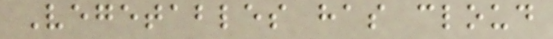Vegetables has cloud
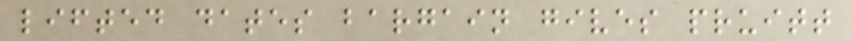lifted dates bargain gives pruitt
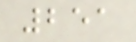251
